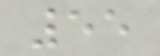55
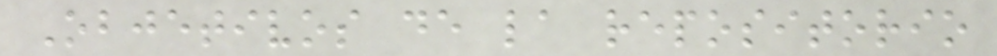Objetivos de la repositorio
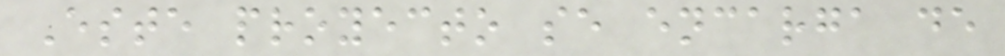Este proyecto se encarga de
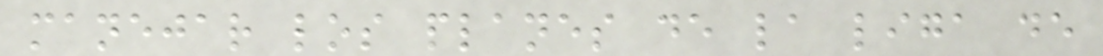manejar los planes de la liga de
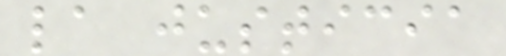la justicia
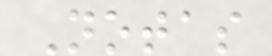Notas
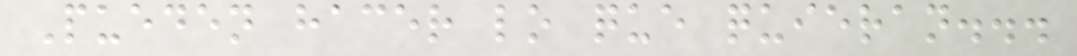Pueden hacer lo que quieran...
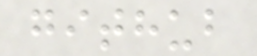github
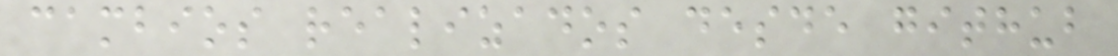cambios realizados desde github
